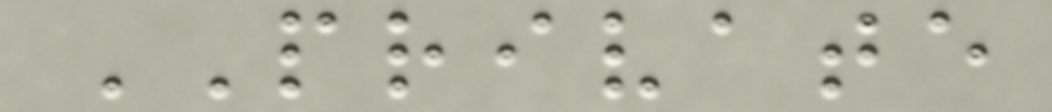PRIVATE
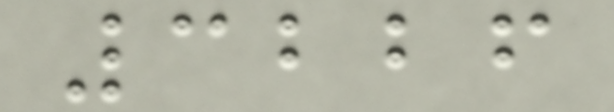3226
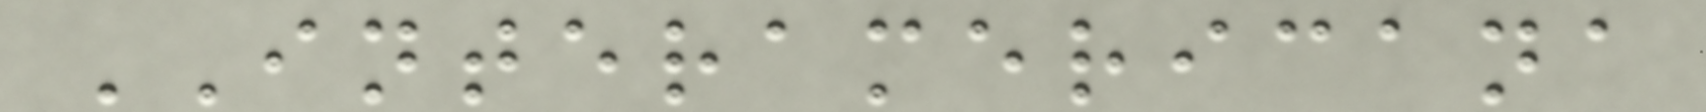INTERAMERICANA
